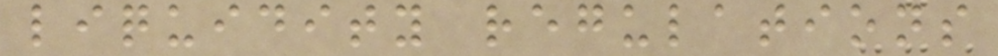liquidity regulations
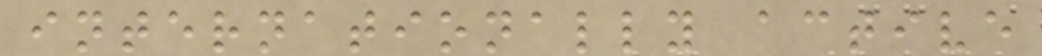internationally active
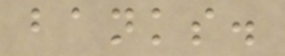banks.
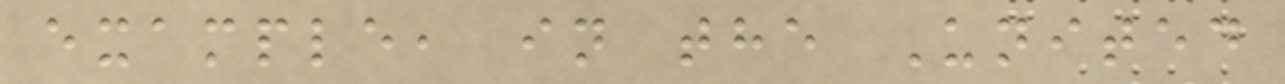example, in the United
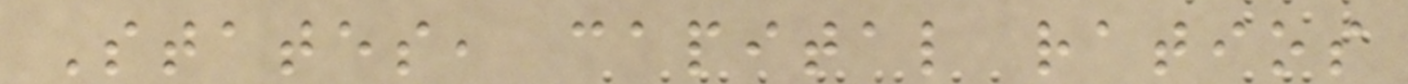States, capital ratios
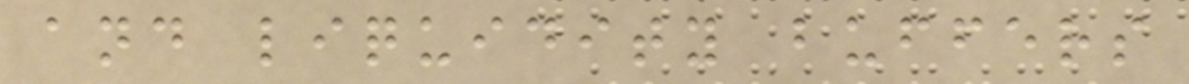and liquidity buffers
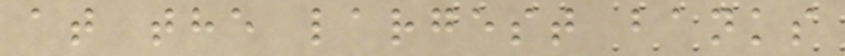at the largest banks
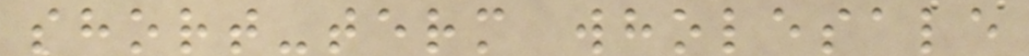short-term wholesale
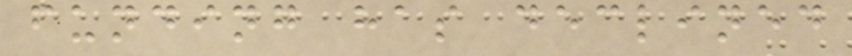funding has declined
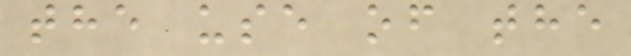the use of the
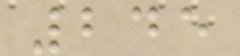245
